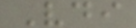Vdi
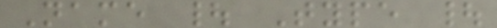Name | Type |
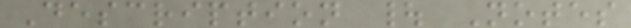Description | Notes
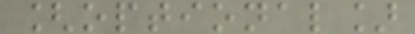[optional]
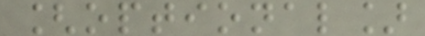[optional]
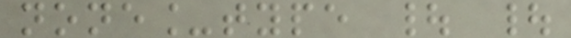none_type | |
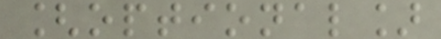[optional]
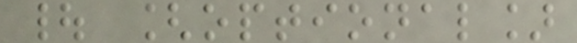| [optional]
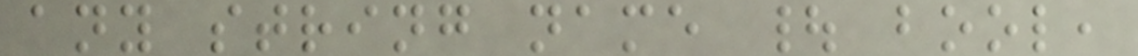any string name | bool,
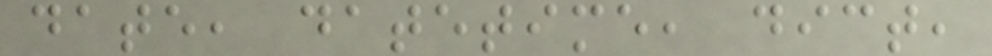date, datetime, dict,
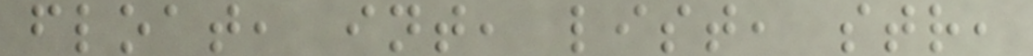float, int, list, str,
